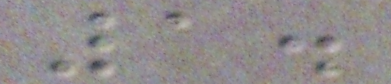1.
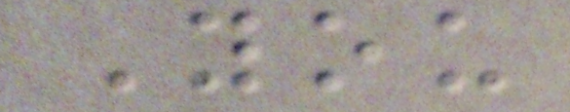You
